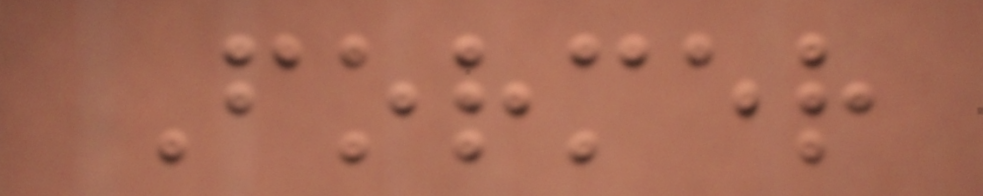Former
